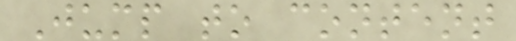Jump to content
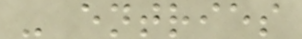- entries
